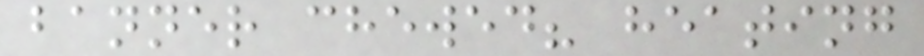banner chewed? heating
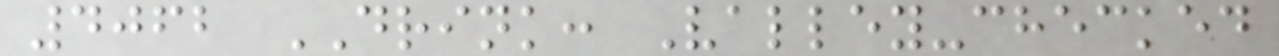4062 DRINK: Valley-checked
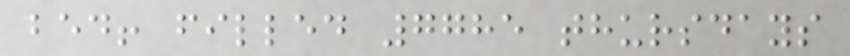bed! filled 7785 thursdays
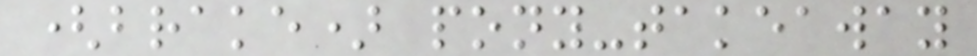(brake) pony-takeaway
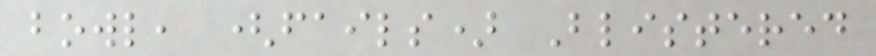bowl, (fails) Blistered
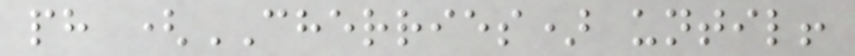ph (CHERRIES) until!
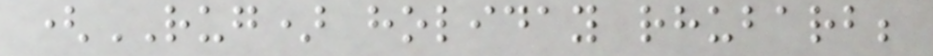(RUG) holiday rhubarb;
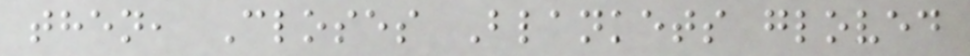then, Closes Blankets gloved
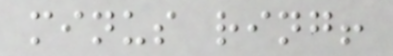minus ring!
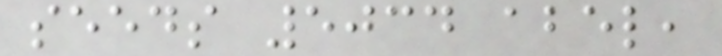seeds 5034 abel,
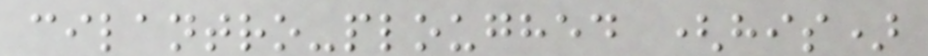cilantro-ploughed (his)
